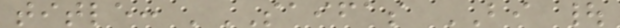title: 'SAIFAS BI |
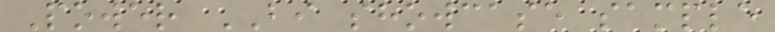Power BI showcase sample
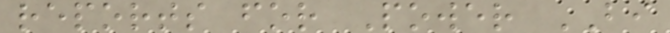reports for Power BI
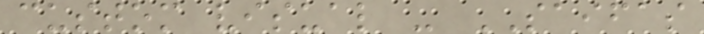custom visual - SAIFAS
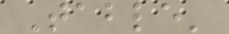Table'
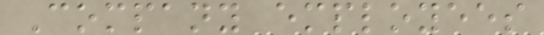Company employees
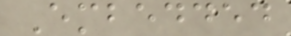Embedded
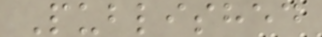Published
